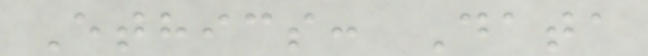Ethics: Data
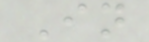In
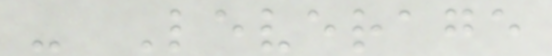- Leverage
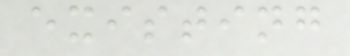existing
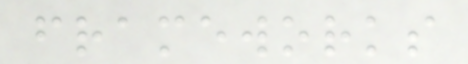frameworks
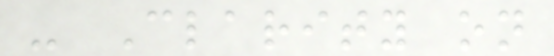- Clarity on
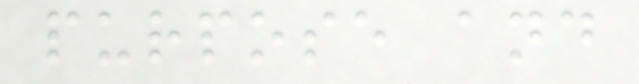purpose and
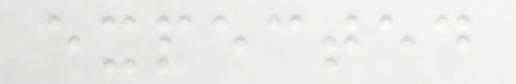expected
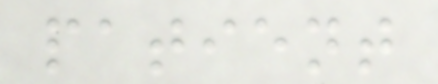patient
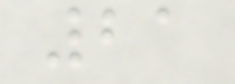21
